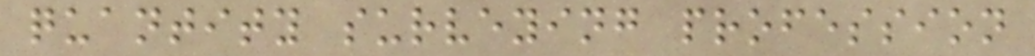quantity surveying profession
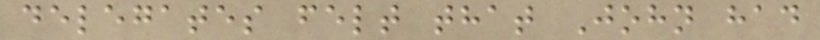delegates felt that John had
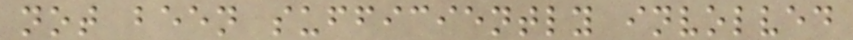not been sufficiently involved
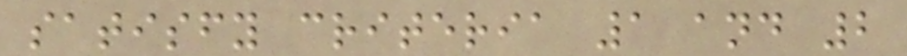satisfy criteria 1 and 2
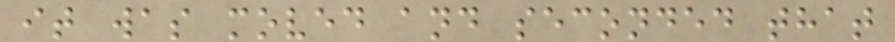it was moved and seconded that
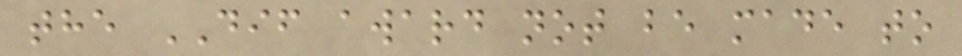the DIF award not be made to
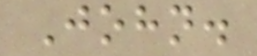John.
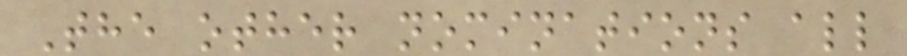The other nominations all
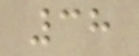38
